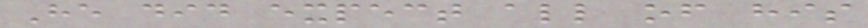He did expect all of his
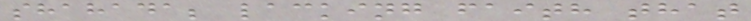shahada; lacking faith that
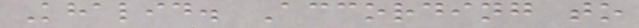Khalid. According to
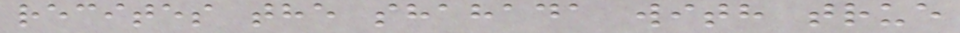recites the shahada with true
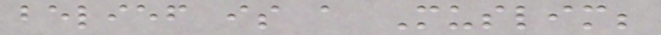belief is a Muslim;
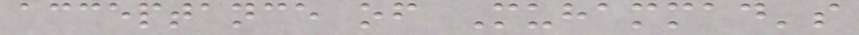acceptance of Muhammad's
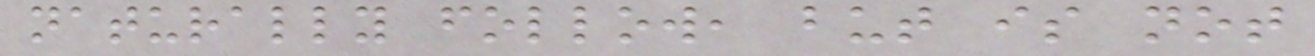naturally follow, but is not
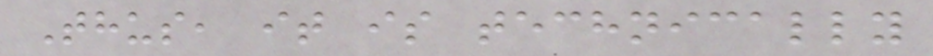Thus, it is technically
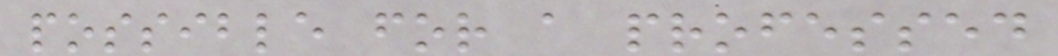possible for a professed
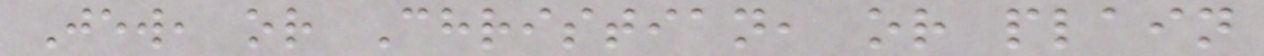Jew, or Christian, or plain
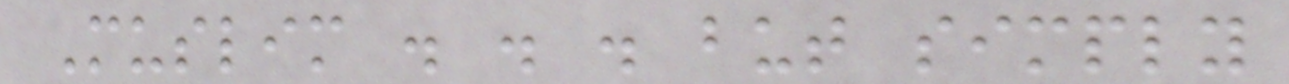Muslim . . . but simply
